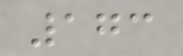173
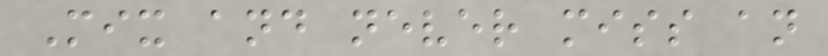Mix and never miss an
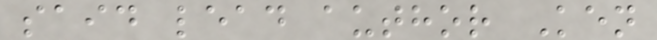said lead author Ken
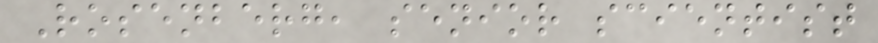Rosenberg, senior scientist
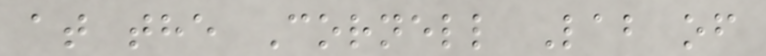at the Cornell Lab of
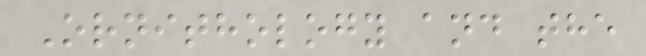Ornithology and the
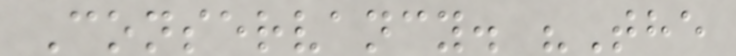Conservancy. "The
